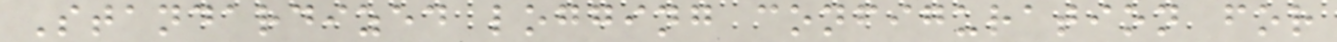Standardized logging configuration for
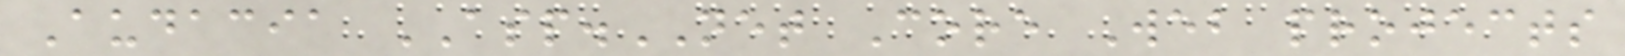Audacia ASP.NET Core Web projects
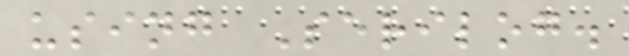using Serilog.
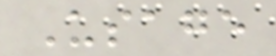Usage
